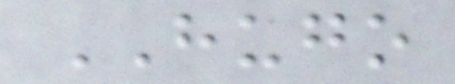HUGO
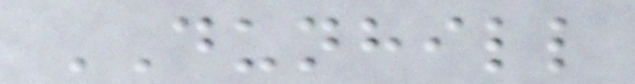DUNHILL
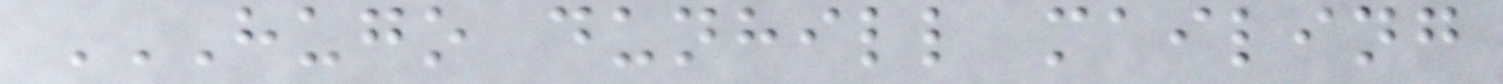HUGO DUNHILL MAILING
